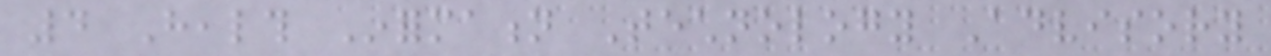4 Health Information Technology Advisory
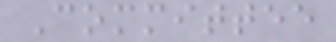Committee
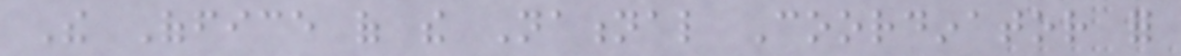The Office of the National Coordinator for
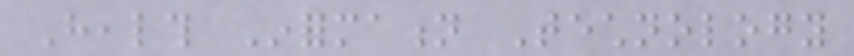Health Information Technology
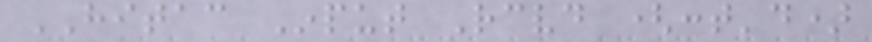HITAC Input Received (cont'd)
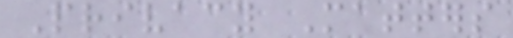Privacy Matters
